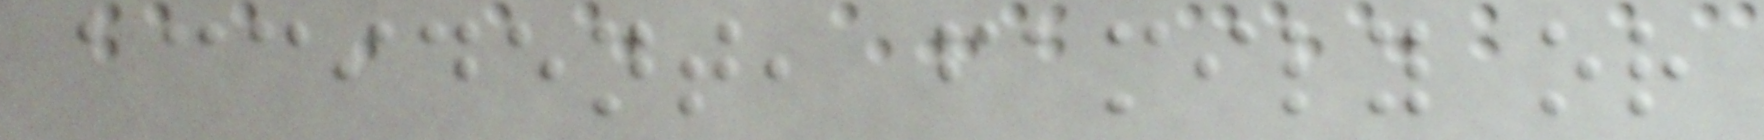accident, family or
